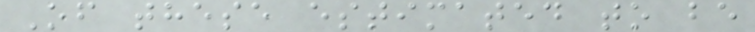Of these estimated to be
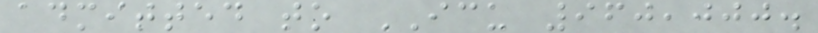admitted to ICU 960,000.
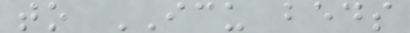to ICU beds
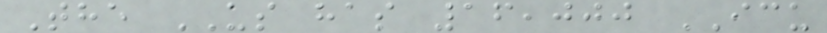The US has 16,000 ICU
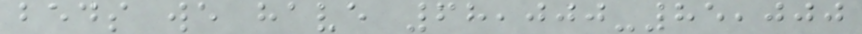beds we have 68,000-85,000
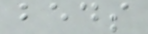beds
